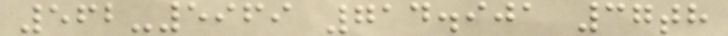562-5969 714.901 37th
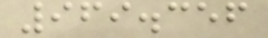969.356
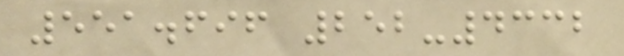551.696 252-4332
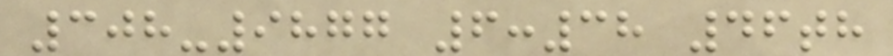308-9877 6:38 46th
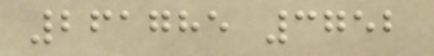261785 3752
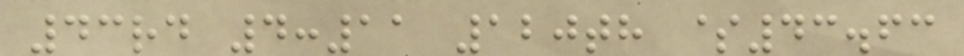43rd 4:11 120th $43.63
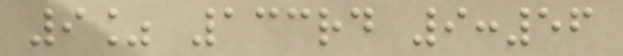9% 133rd 9:56
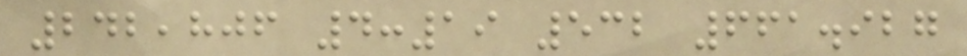242,806 4:19 532 661.927
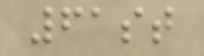61st
